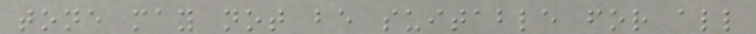tone may not be suitable for all
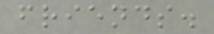friends.
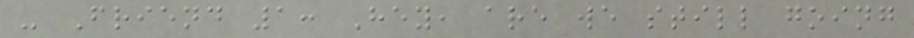- Friend 1: Hey, are we still going
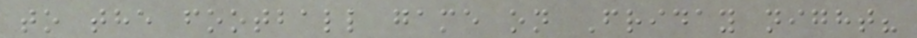to the football game on Friday night?
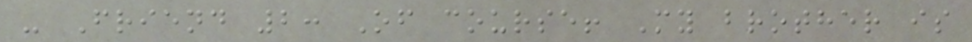- Friend 2: Of course! My brother is
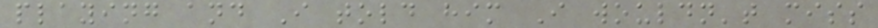playing and I told him I wouldn't miss
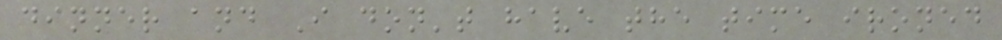dinner and I don't have the time ironed
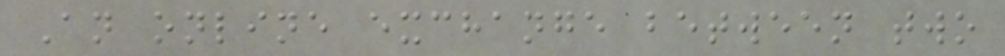An online exchange between two
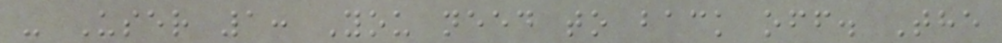- User 1: You need to back off. The
